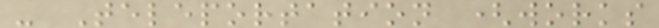- Teleportation (works
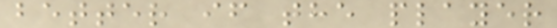better if the player
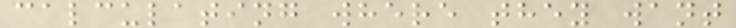calculating where they want
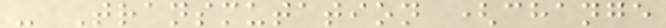- Transmutation (change
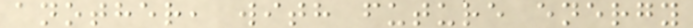another, with future energy
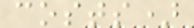costs)
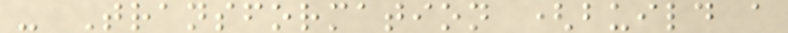- Transformation (build a
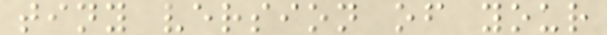tiny version of your
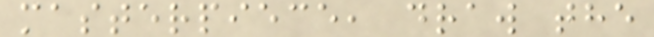masterpiece, draw the
